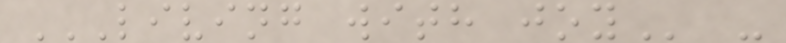LIVING WITH JOY -
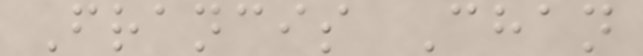Francis Chan
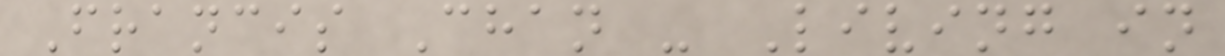Francis Chan - Living in
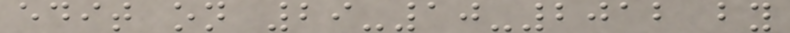edit on 29-10-2012 by
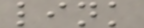link
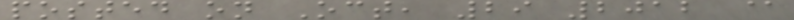posted on Oct, 29 2012 @
